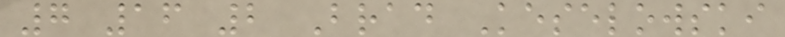7 16 2 Brad Keselowski
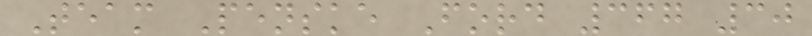Team Penske Ford 367 30
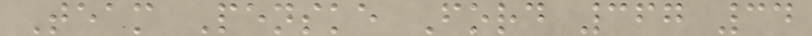Team Penske Ford 367 34
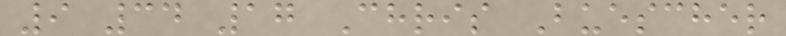9 34 17 Chris Buescher
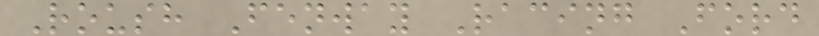Roush Fenway Racing Ford
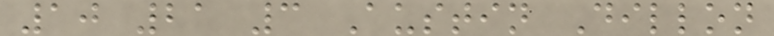10 21 3 Austin Dillon
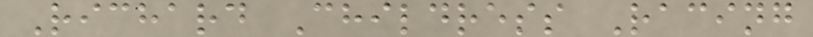Richard Childress Racing
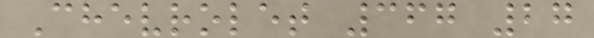Chevrolet 367 27
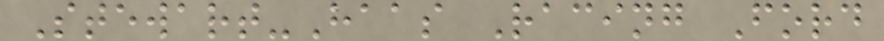Stewart-Haas Racing Ford
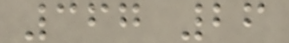367 26
